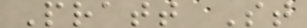Pratt St
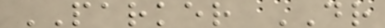PARKER DR
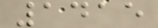1415
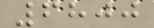6800
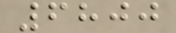6800
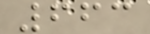663
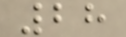28
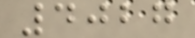4027
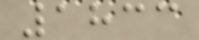1833
